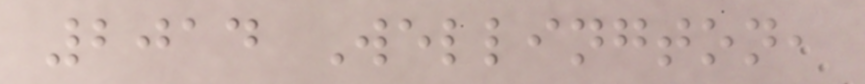2014 Wellington,
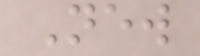New
